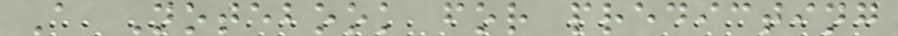A Notebook for predicting
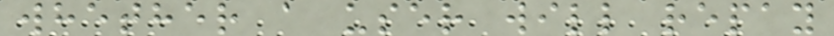whether a user will repay
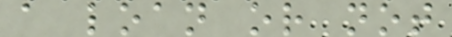a loan or not
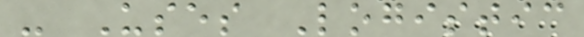- Uses Logistic
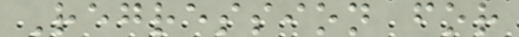Regression for
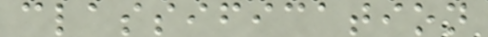classification
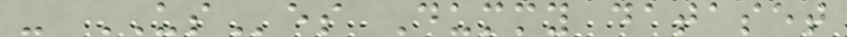- USes Dummy dataset
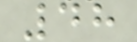48
